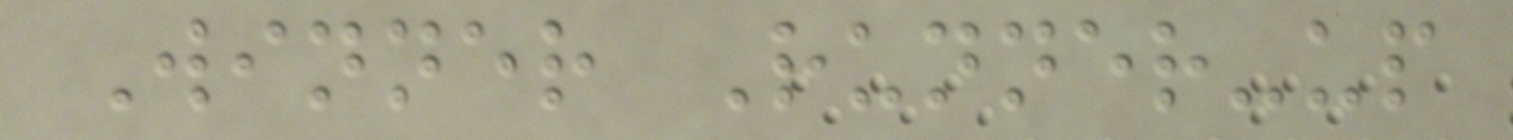Winner Runner-up
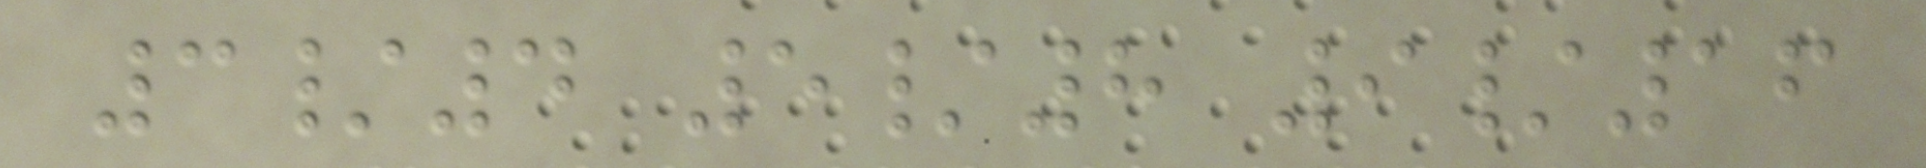3/4 5/8 9/16
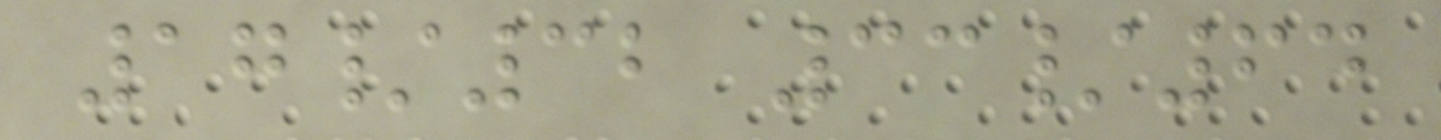17/32 33/64
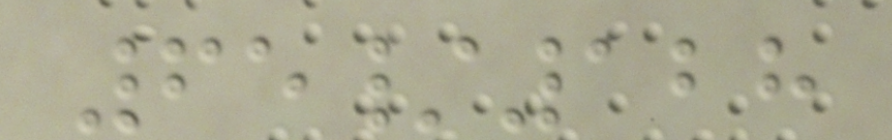65/128
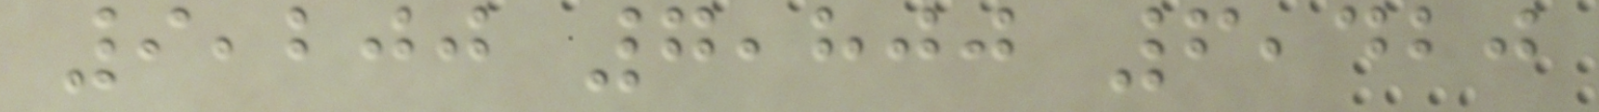9,200 7,800 6,420
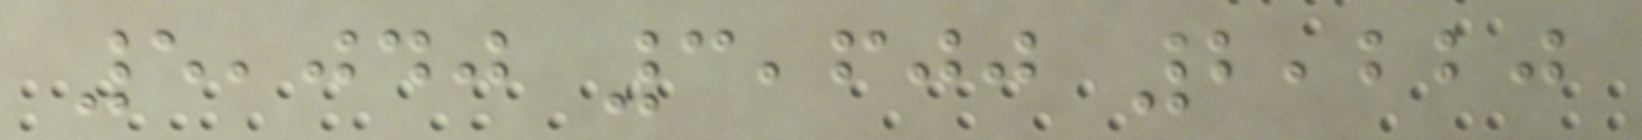5,040 3,600 2,220
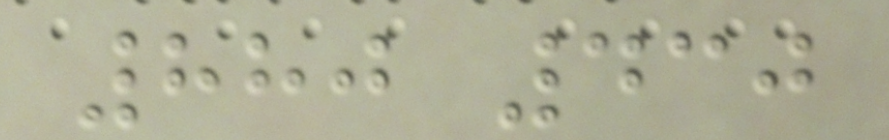880 430
